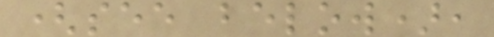(see below),
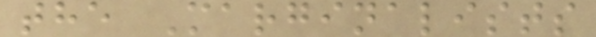the Marginalists
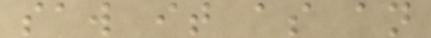saw it as an
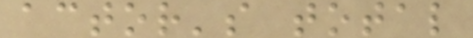actor's total
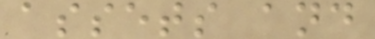assets and
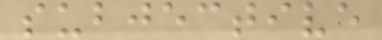subjective
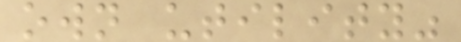own utility"
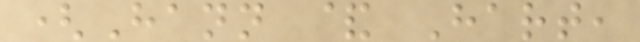(Hann & Hart,
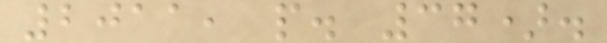2011, p. 37).
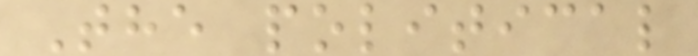The political
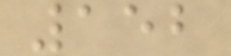152
